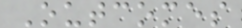Outcomes
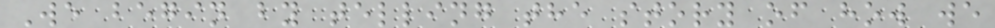We begin by telling the story of how we
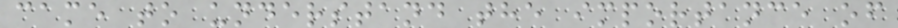came to understand the importance of
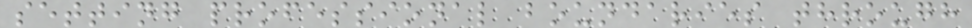setting professional boundaries through
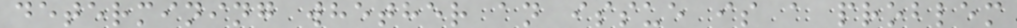determining whether an issue is a problem
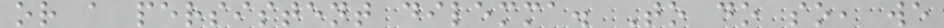or a persistent dilemma. To do so, we
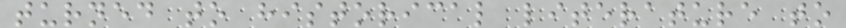turned to historical literature to
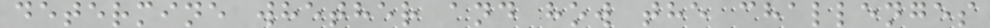determine whether and how the challenges
